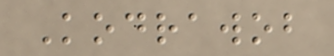Kodrawob
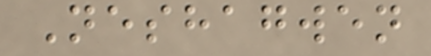Neshagwen
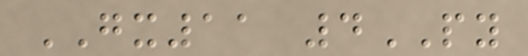GX11 4PY
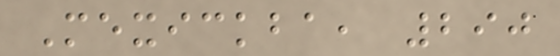Mexickba, 290
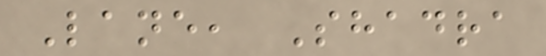Lane, Shadra
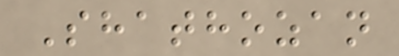Shathozan
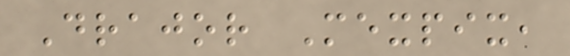Drajor Mexpix,
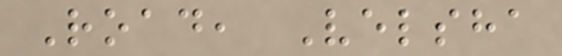Road, Velsha
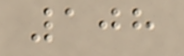108
